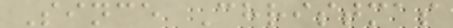Since Christmas
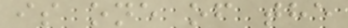is one of the
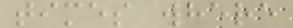times where
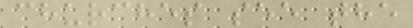churches see the
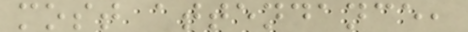most attendance,
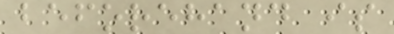beforehand is
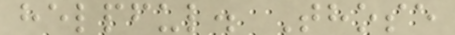helpful. Those
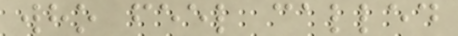who feel called
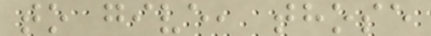to give, those
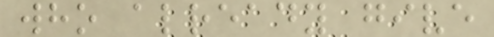who already give
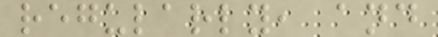regularly, and
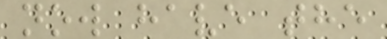now have the
